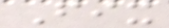Fix
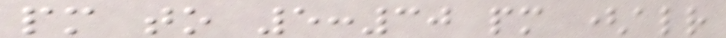pm to 5:30 pm (already
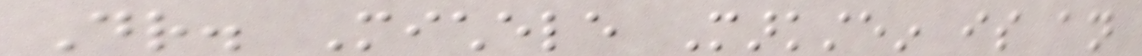Dr. Michele Markstein is an
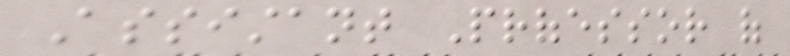Assistant Professor of
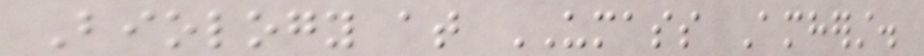Biology at UMASS Amherst.
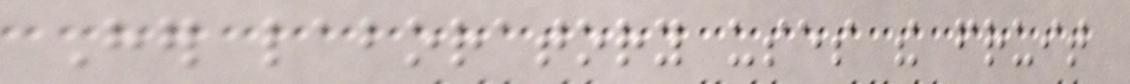Her laboratory uses the fruit
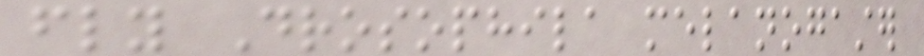fly Drosophila melanogaster
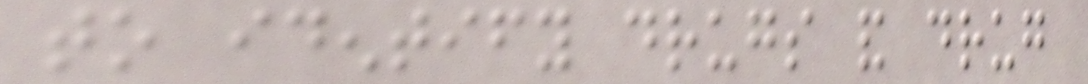to identify drugs and drug
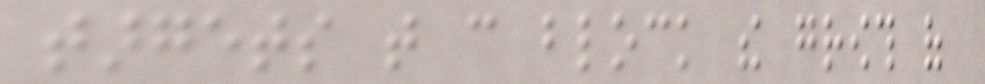targets that can block the growth of
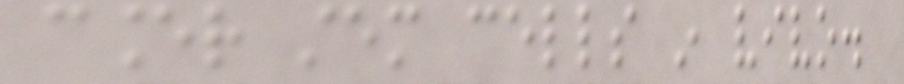cancer stem cells in vivo.
